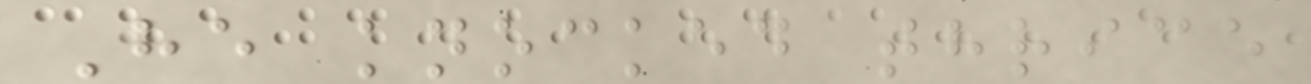He knocked thrice
